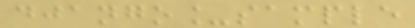django_sample
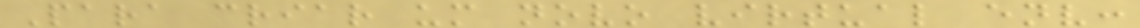Para criar um novo virtual env:
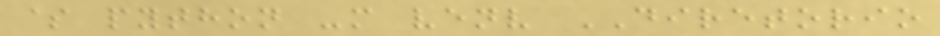$ python -m venv DIRETORIO
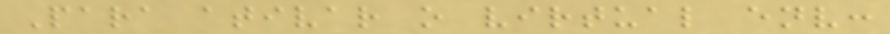Para ativar o virtual env:
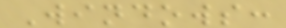Windows:
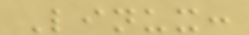Linux:
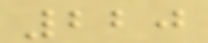220
